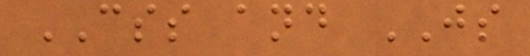CSS and JS
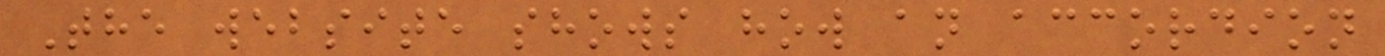The website shows how an accordion
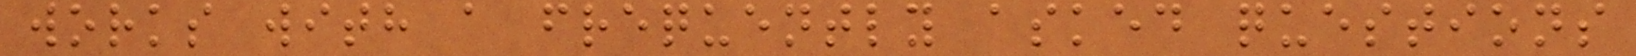works with a frequently asked questions
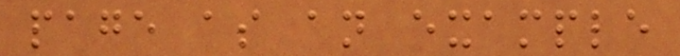page as an example
